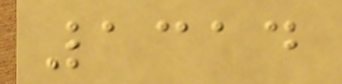1314
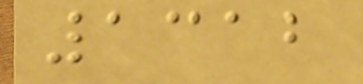1312
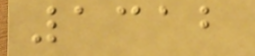1312
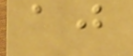aj
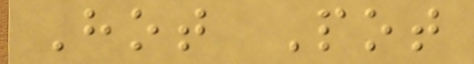Hot Pot
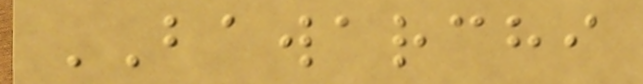BAWARCHI
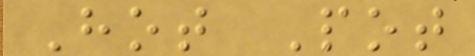Hot Pot
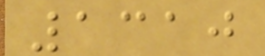1310
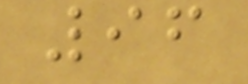96
